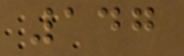147
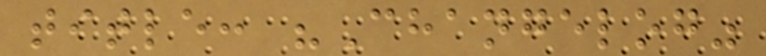title: "Changelog"
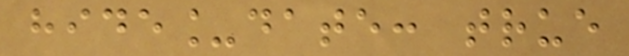hide_date: true
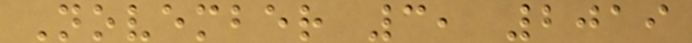November 3, 2019
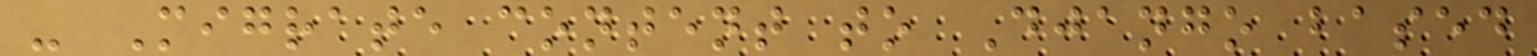- Migrate content to Django based
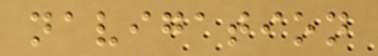navigation
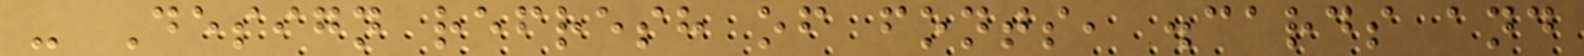- Design refresh of fonts, .cards and
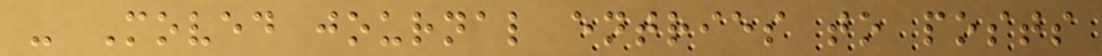- Moved journal entries to posts
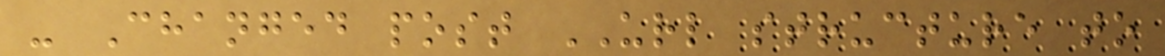- Changed post URL structure to
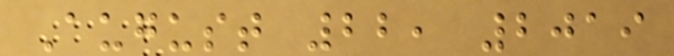August 22, 2019
